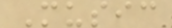Music
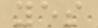yes
